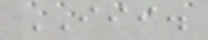III.
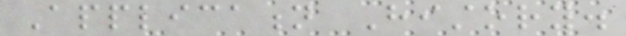Application History.
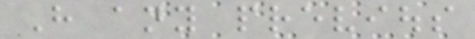Have any previous
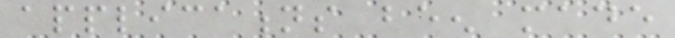applications been made
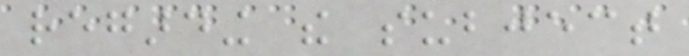regarding the subject
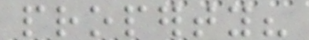property?
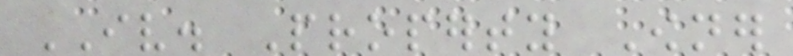IV. Property Owner
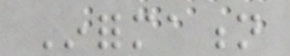Information
